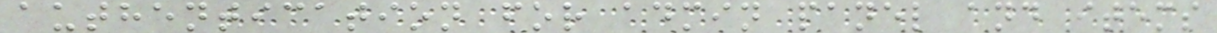authentication for admin panel and items
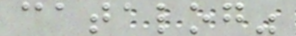catalog"
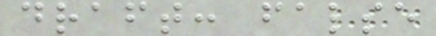draft: false
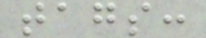tags:
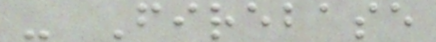- Firebase
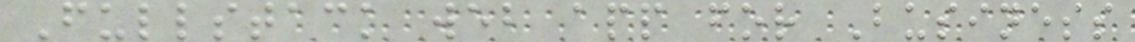Fullstack web app for Business
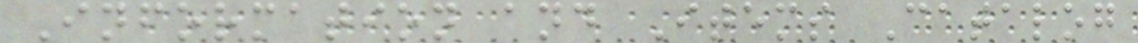Information and Items Catalog
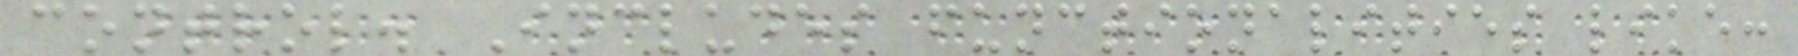control. Includes functionalities like:
